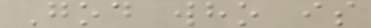God who is
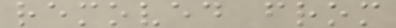removed from
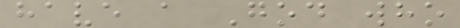have a God who
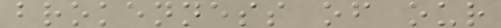brokenness of our
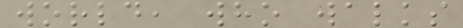world, who walks
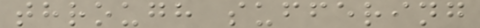through suffering
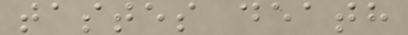tastes death
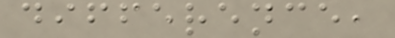difference,
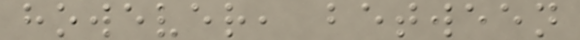however, between
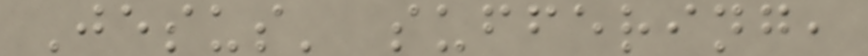Jesus' suffering,
